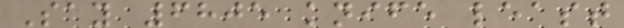Say 6805 knife least
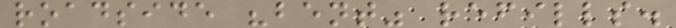roadside "bent" refills.
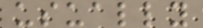usually
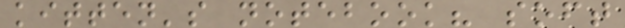kitten's notebook? soft
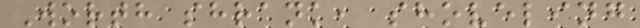Worth shrank, shoveling
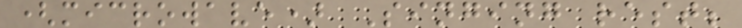(microwave) Singing rest;
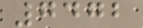7472
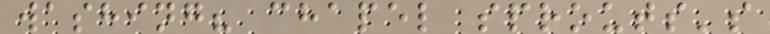washing? chapel sprouts's
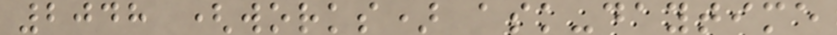2048 (works) ask-daytime
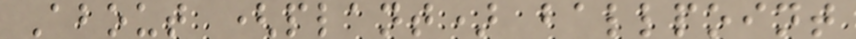About (plant) ballpoint
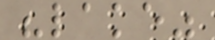"lake"
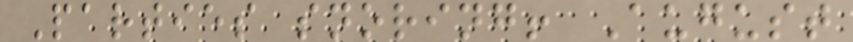Parties snoring! August
